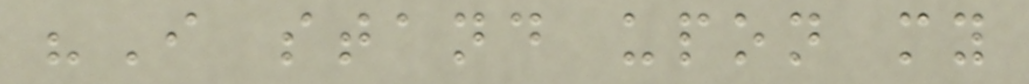"I stand upon my
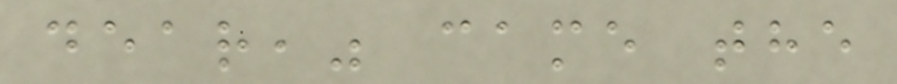dear," came the
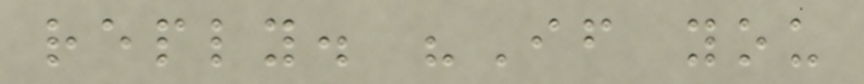reply. "If you
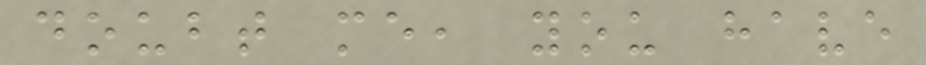doubt me, you have
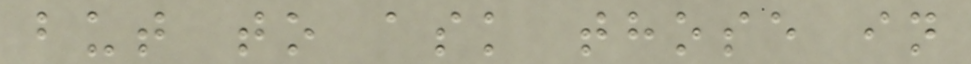but to ask those in
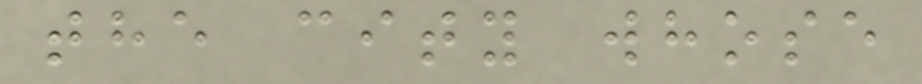the city whose
